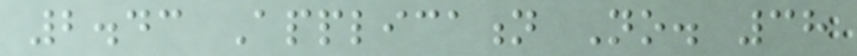2.43 Application No. 38
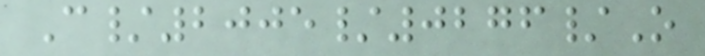C/2005/0276/O
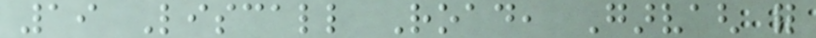19 Liscall Road, Garvagh for
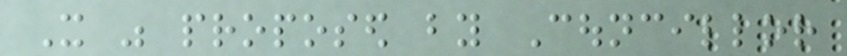It was proposed by Councillor
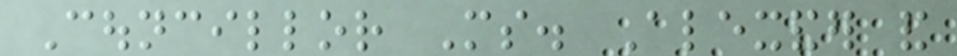Councillor Ms. Alexander and
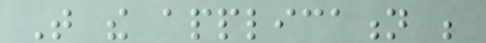That the application be
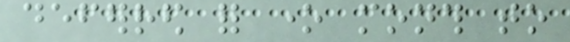deferred for one month to
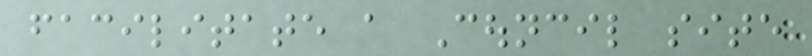facilitate a Council site
